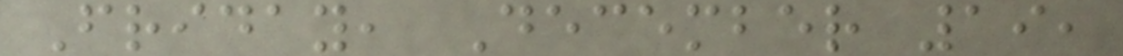Friday, December 19,
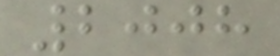2008
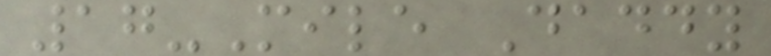17-Mile Daddy
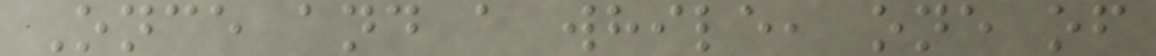Once and a while, one of
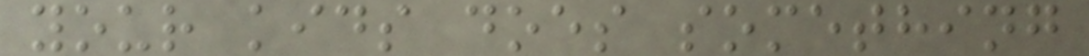your kids does something
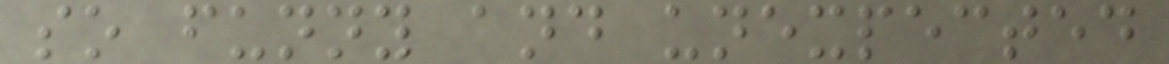so funny and unexpected
